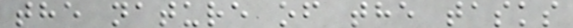the nature of the tasks
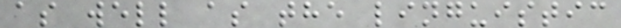as well as the linguistic
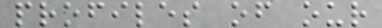profiles of our
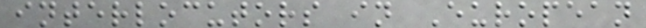interlocutors in European
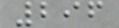296
